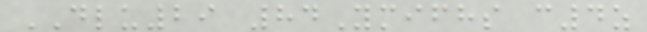DLU29 84Ymifhs c4z
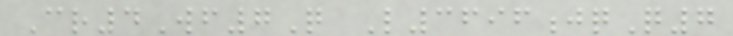Cr4Wf7Q L3696jqQ7
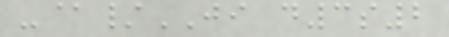-@/JI d3s2
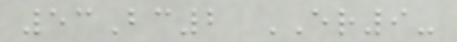53Bc2 ER9-
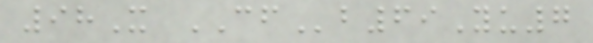98X CFb69Yu7
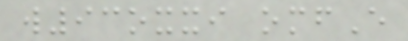w93oxxi omfE
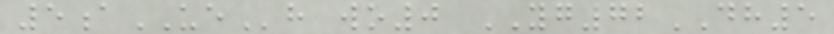5aUEh wo0 YG72DH5
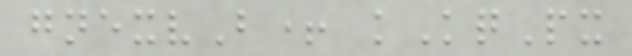gnexvB+ kKqPx
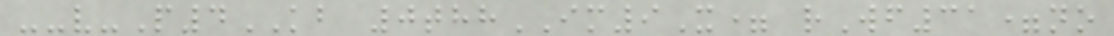--v-P4KB 0thhIM9X= rWf31=no
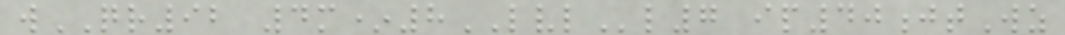wQR92 4m*8LVLl7 ip40jtWz
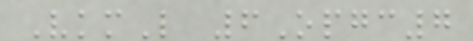VkmL 6Opgc7
